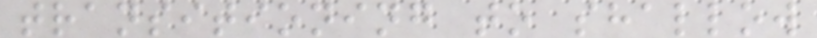transitioning to shallow
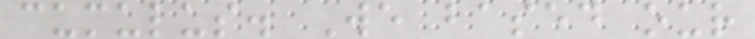cumulus. We based our
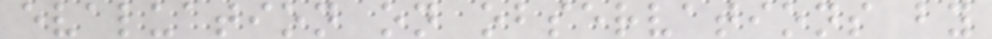evaluation on observations by
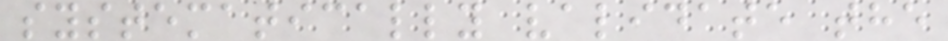systematically validate the
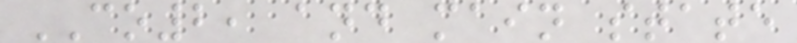CO2, and main state
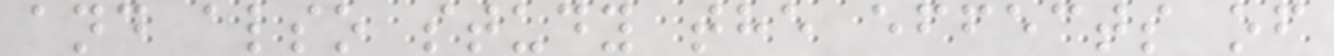and also study the effects of
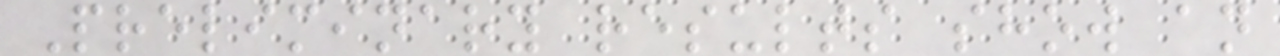Preliminary results show an
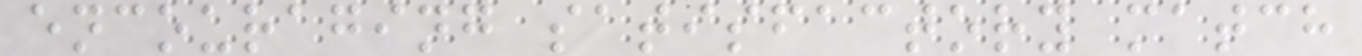encouraging satisfactory match
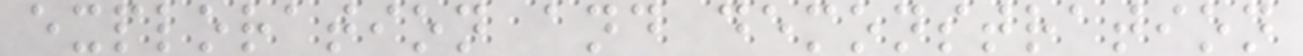exploration and demonstration
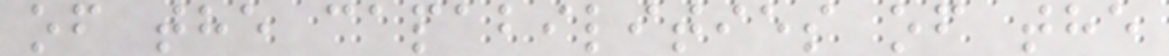of the capabilities of the
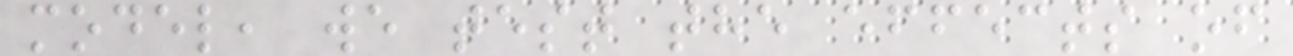model, we test the effects of
